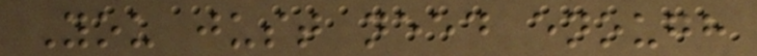You just need enough
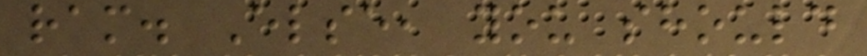ram. Else, you should
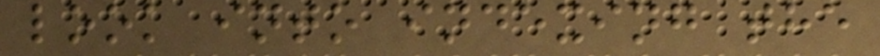look into indexing the
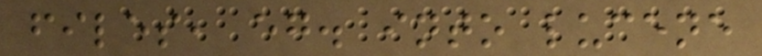files, eg. into lucene
